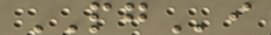PGi
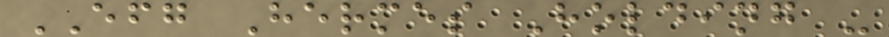EFG Hermes Holding -
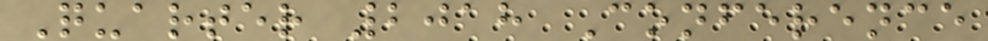Quarter 2018 Conference
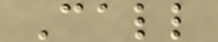Call
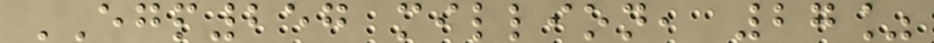EGP257 million, 27%
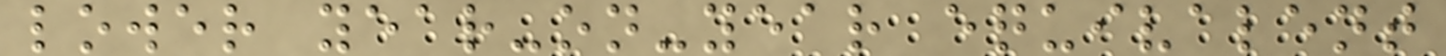lower year-on-year equivalent
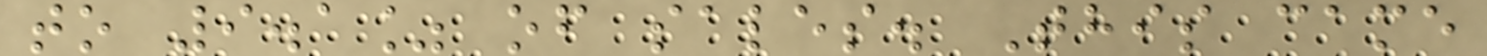to 9.1% of sales. This came
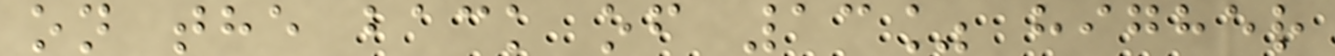on the back of 13% higher
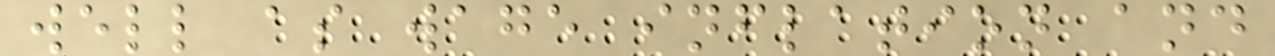well as wage inflation and
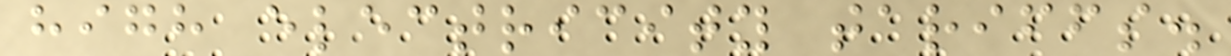high electricity tariffs.
